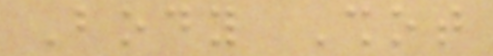Body Shot
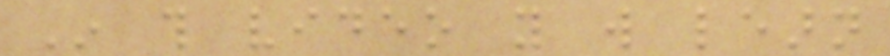In this video you will learn
